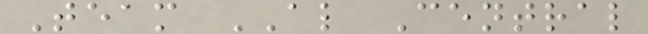Team AL Central
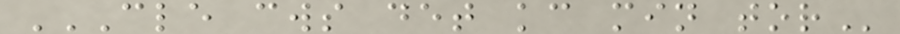CLE CWS DET KC MIN TOR
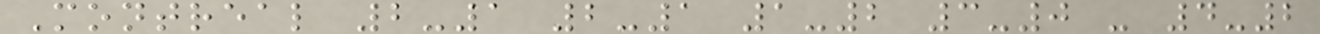Montreal 2-1 2-1 1-2 3-0 - 4-2
